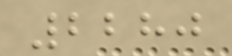2280
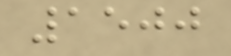1500
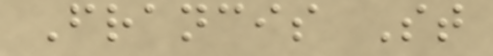Francis St
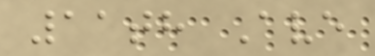11th Ave
